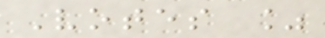Votes %
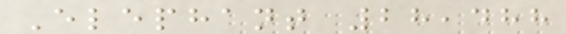Elephant 28,488
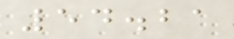54.21
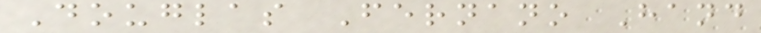Douglas Fernano Hand
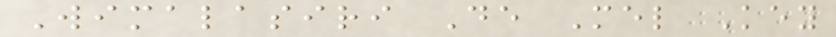Wimalasiri De Mel Key
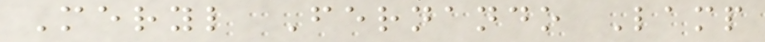Meryl Fernando Lamp
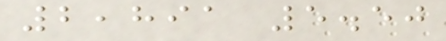2,891 5.50
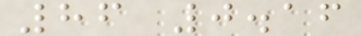86 0.16
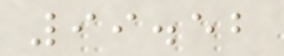99.52
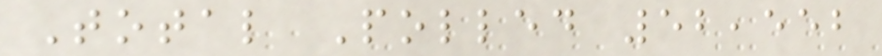Total Polled 52,552
